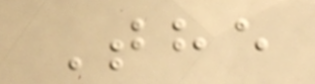The
